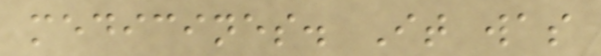medicines. It was
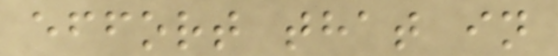effort that in
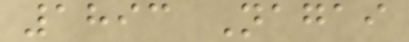1893 Nagai
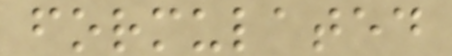formulated
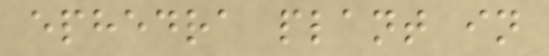ephedra plant in
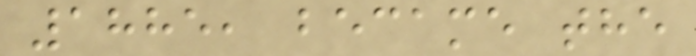1885, became the
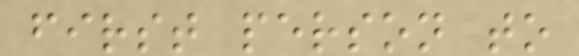first person to
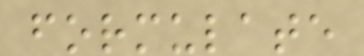formulate
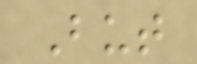But
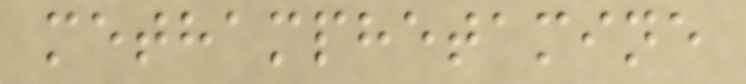methamphetamine
